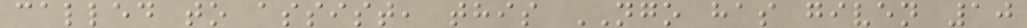called to assist, this NGO has given 10
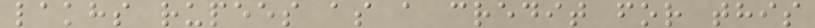lakhs rupees as a credit for this
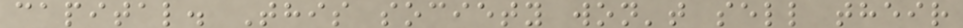capital. This society won't sell their
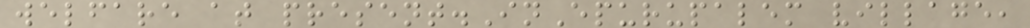welfare at present.InEpurupalem village,
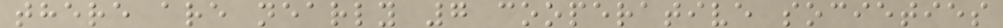there are nearly 7 cooperative societies
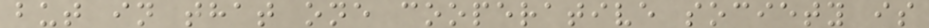but in that one cooperative society is
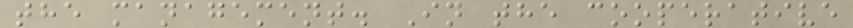the management. In the cooperative
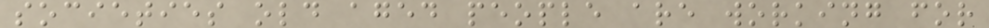societies old aged people are working for
